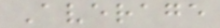Average
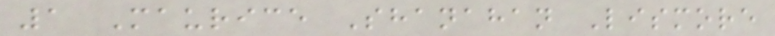1 Maurice Shanahan Lismore
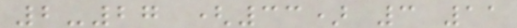2-27 (33) 3 11
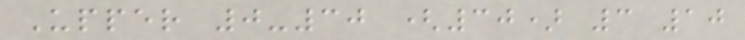Upper 0-30 (30) 3 10
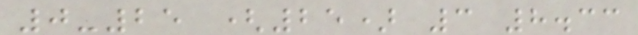0-25 (25) 3 8.33
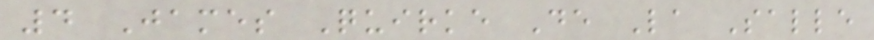4 James Quirke De La Salle
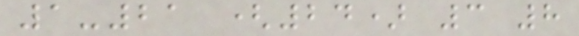1-21 (24) 3 8
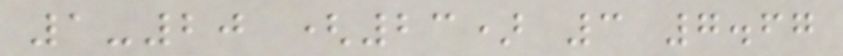1-20 (23) 3 7.67
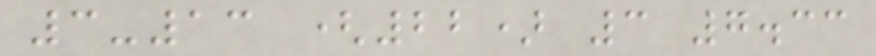3-13 (22) 3 7.33
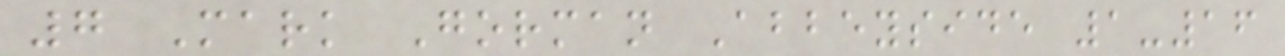7 Mark Gorman Abbeyside 1-16
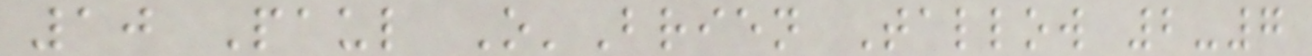10 Paul O'Brien Tallow 2-7
